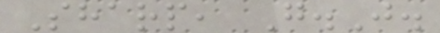Sharp, G.J.
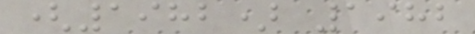(1982) 1982
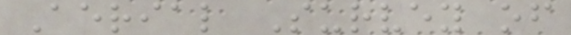Aerial Survey of
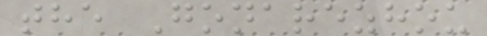the Gonarezhou
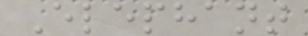Elephant
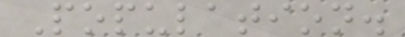Population.
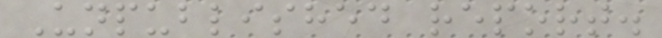Unpublished report.
